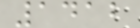1412
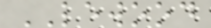LEWOOD
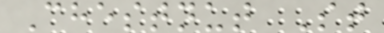Chestnut St
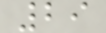29
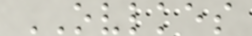OVLKES
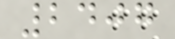2407
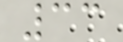33
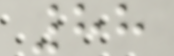88
